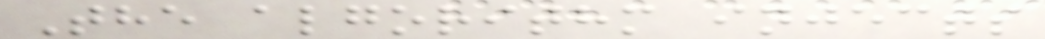The algorithm injects
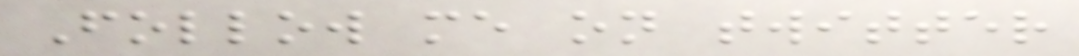Follow me on twitter
